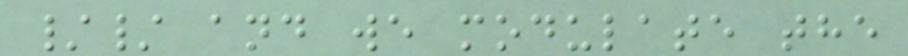// and we modulate the
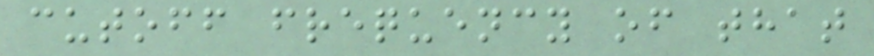cutoff frequency of that
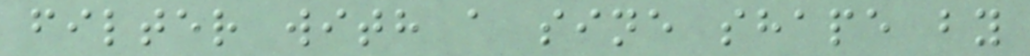filter with a sine shape by
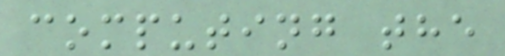computing the
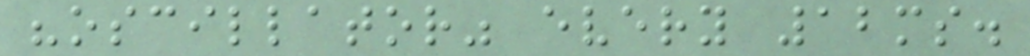"oscillator" every 12ms.
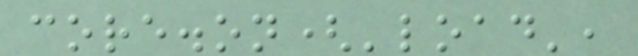core.on('load',
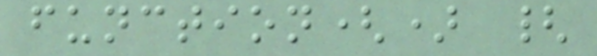function() {
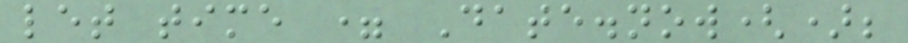let time = Date.now();
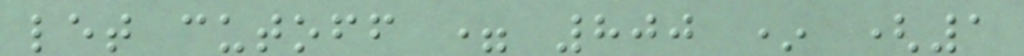let cutoff = 800 * (1
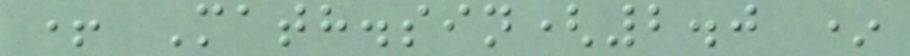+ Math.sin(2.0 *
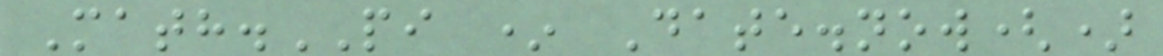Math.PI * Date.now()
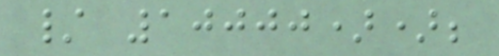/ 10000));
